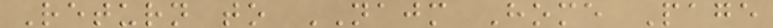Return to NAJM Home Page
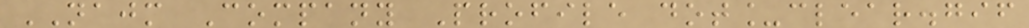NAJM Company Profile dot_clear.gif
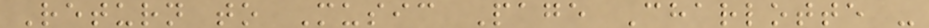Return to Music Page Charlotte -
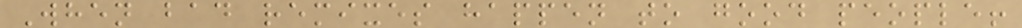When bad remixes happen to good people!
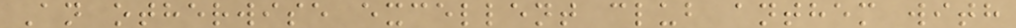An otherwise excellent club anthem with
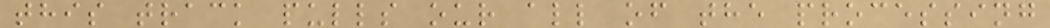this track pulls our all of the processing
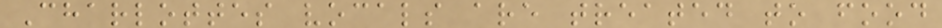Charlottes vocals are treated to food
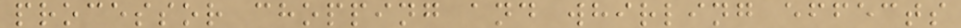processor chopping and whirling effects
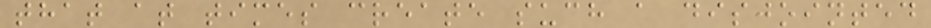that at times create such a disjointed
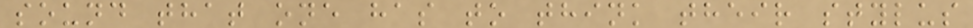sound that one has to think their stylus
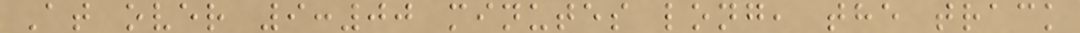At over 9:00 minutes long, the track
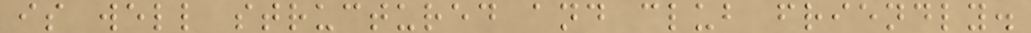is well structured and club friendly.
